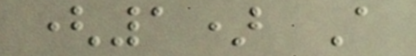(1) A
